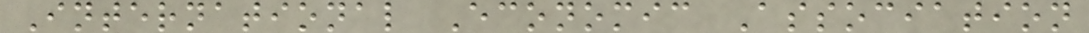International Economic Association
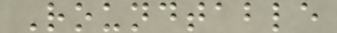Roundtable
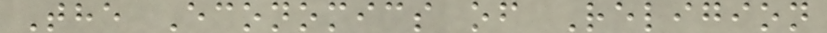The Economics of Religion
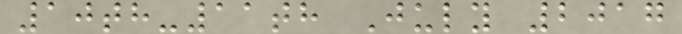10th-11th July 2017
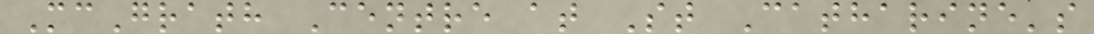McGrath Centre at St Catharine's
